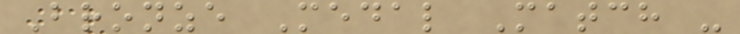Bronze Medal Match -
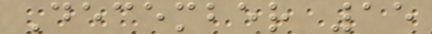December 15
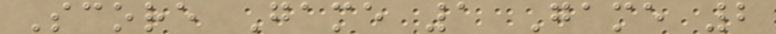Score Game 1 Game 2
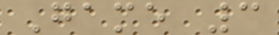Game 3
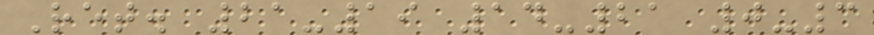Ret. 21-19 14-21 0-3
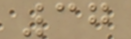37
